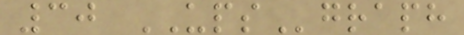30 UPSgraph
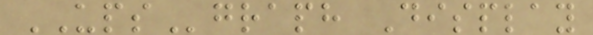UPSgraph Display
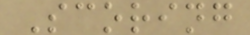Scoring
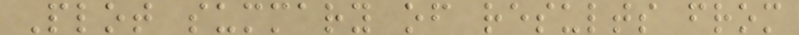Plot summary of results from
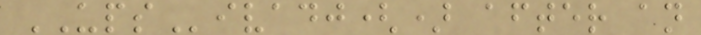UPSivadj() after an
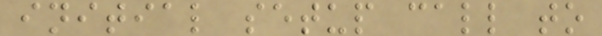initial setup call to
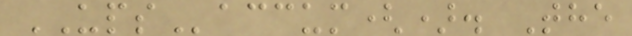UPSaccum(). The
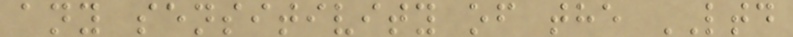any sensitivity of the LTD
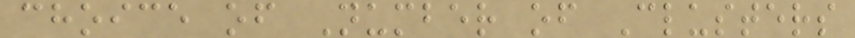choice of Number of Clusters
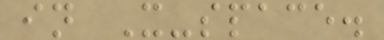in X-space.
